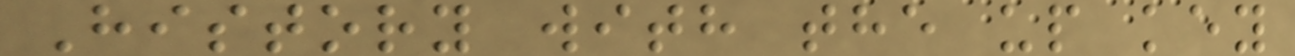History with the up key
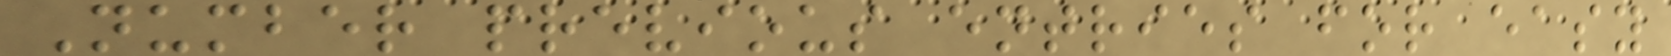Number previous entries for easy
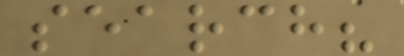search?
